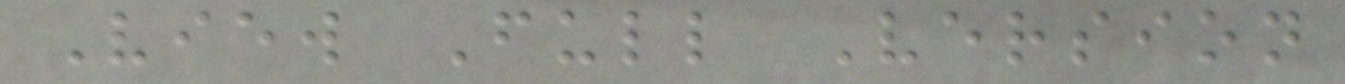View Full Version
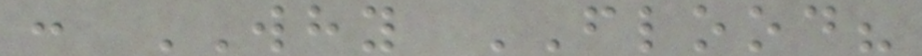: WHY FLOOD?
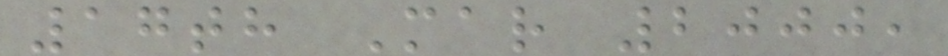17th Mar 2000,
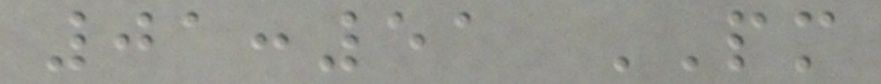01:51 PM
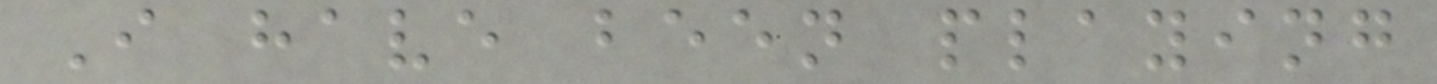I have been playing
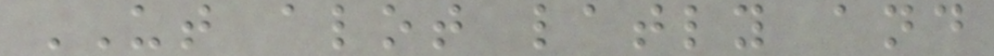UT alot latly and
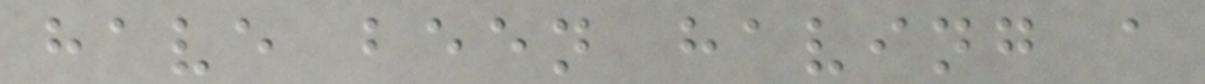have been having a
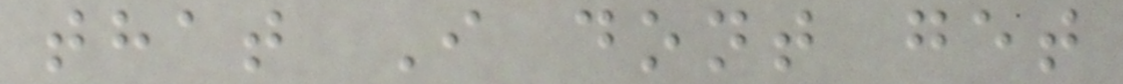that I dont get
